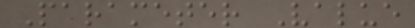Parameter Value
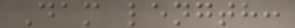Dam length:
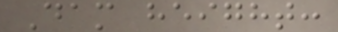Dam height:
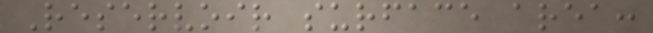Reservoir surface area:
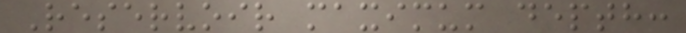Reservoir maximum depth:
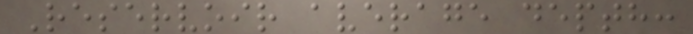Reservoir average depth:
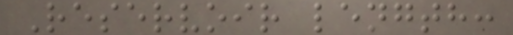Reservoir length:
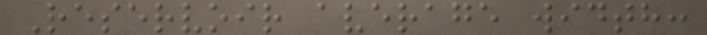Reservoir average width:
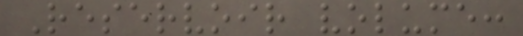Reservoir volume:
